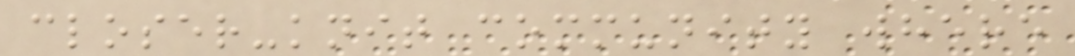closer-knit community where
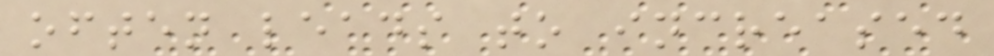often leads to increased
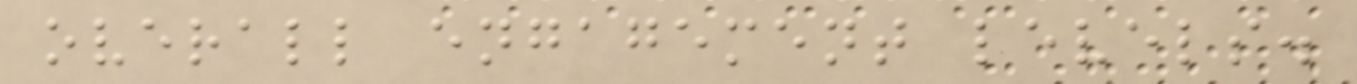overall engagement levels.
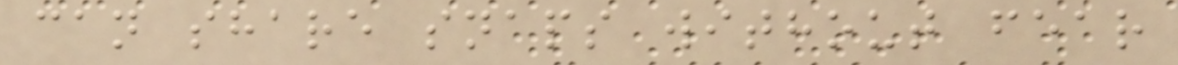can share snaps without fear
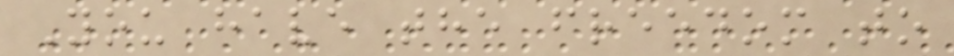You have the freedom to
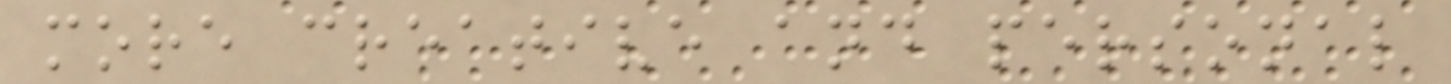more creative and personal
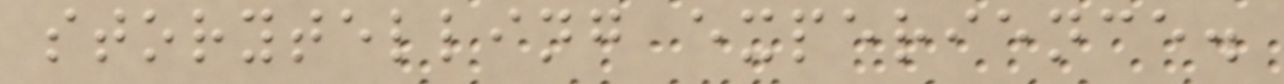storytelling experience.
